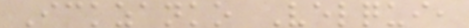Ickzanko Velqui,
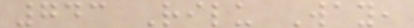743 Rilu Way,
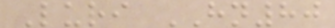Luri HN80
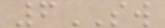6SW
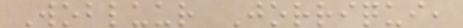Wobluur Jorriqui,
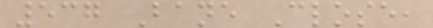537 Bane Close,
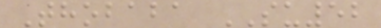Thobaba SU52
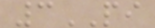3PI
